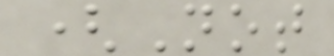(Not
